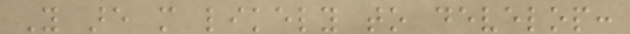You are more likely to develop:
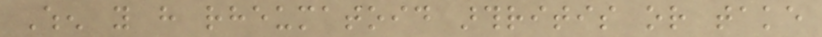When you have rheumatoid arthritis or take
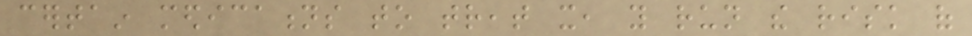certain medications to treat it, you run the risk of
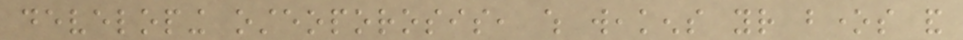developing osteoporosis, which weakens your bones and
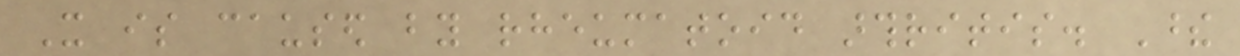It is caused by rheumatoid arthritis. These
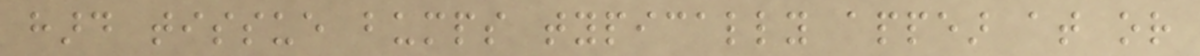hard tissue bumps typically appear at or
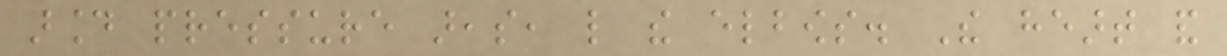around pressure areas, like the elbows. The heart and
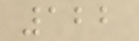122
